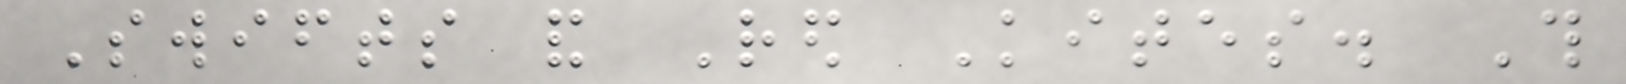Swifts and Red Kites. This
